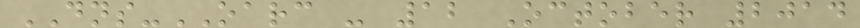DNS-OARC - 12 October 2014
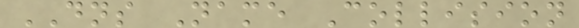DNS Name Collision
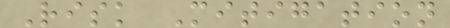Risk Mitigation
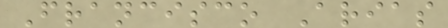Francisco Arias
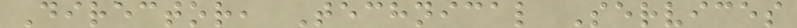Director, Technical Services
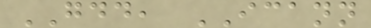GDD, ICANN
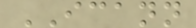ICANN
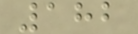182
